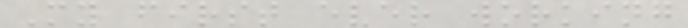My first ever working
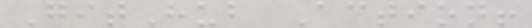GitHub Action!
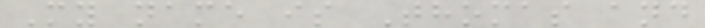My name is Thomas and
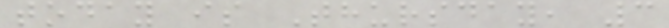today is Thursday, 3
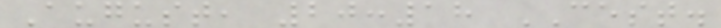August, 20:18 CEST.
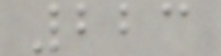223
